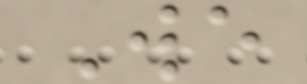We
